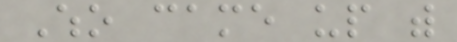Who came up with
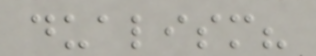dualism?
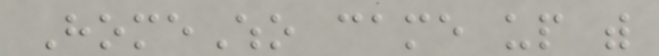HomeWho came up with
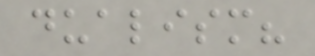dualism?
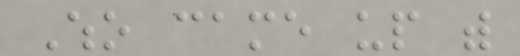Who came up with
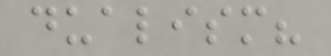dualism?
